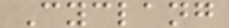Cyclang
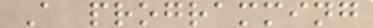A programming
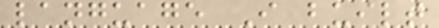language I built
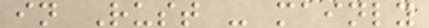in Rust - mainly
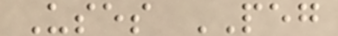Uses PEG
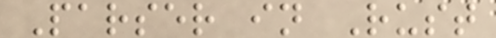Parser in Rust
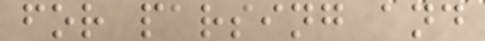for parsing and
